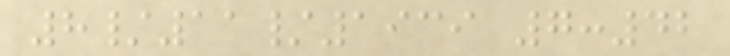8/11/1939 7:42
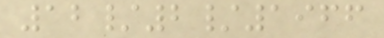12/2/1966
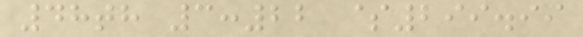48th 3:22 $299.99
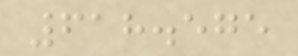618.575
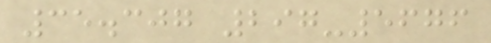35.307 297-5676
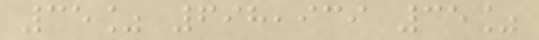35% 698,939 35%
